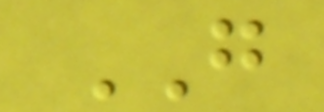GO
